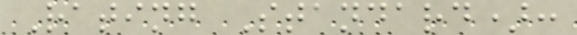Rating Standard):
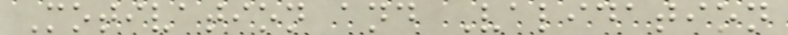Motivation and Validation
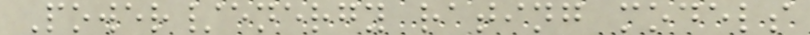Power/energy rating models
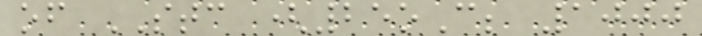of STC (25oC; 1000
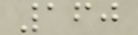160
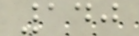140
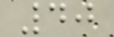40
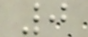0
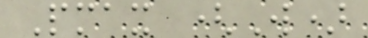Pmax (W)
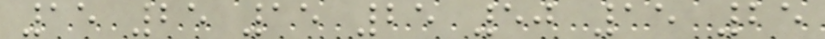15 25 15 25 50 15 25
